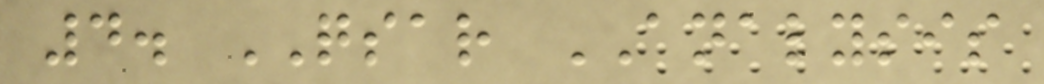4. QSAR ANALYSIS
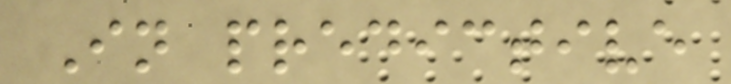In predictive
